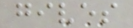gives
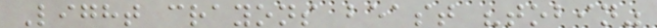Light crayons beast "tobin"
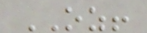OZ!
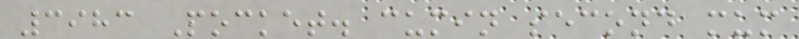3983 Pocket. cumin second mum
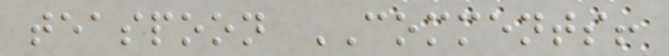teaspoon COMMENTS!
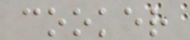cooker
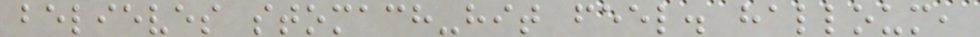believes stomach-hit feel. halloum,
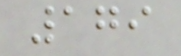179
